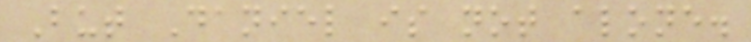But Daniel is not alone.
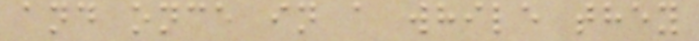and once in a while they
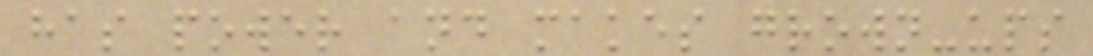has power and makes grown-ups
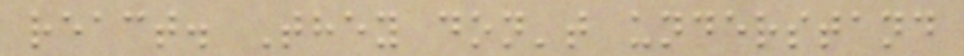react. They don't understand
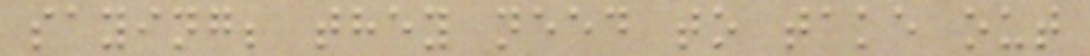saying; they need to take out
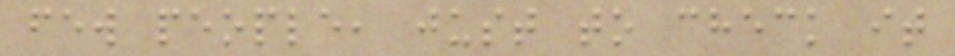few people, just to check it
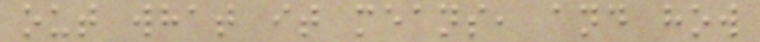out what it means, and how
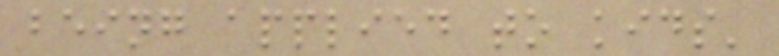being applied to kids'
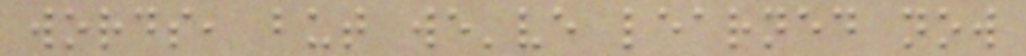words, but we've learned now
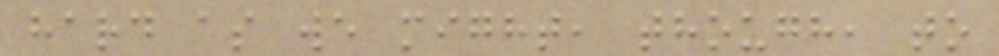hard as we might, though, to
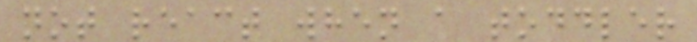not react when a toddler
